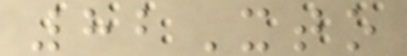82Xto
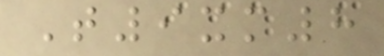T9xm8
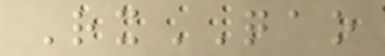RxQAO
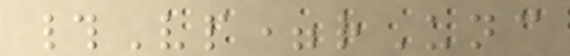#Vp=rUnc
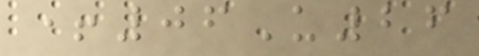+06U26
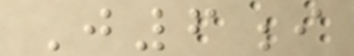J6i
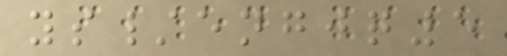ys/engjq5
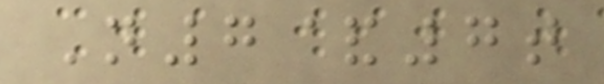N7&7t
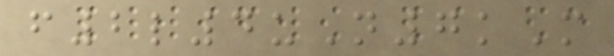f2l4uN7kM
